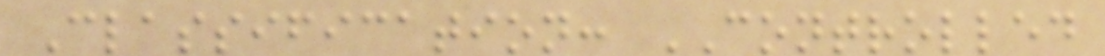Classification: CONTROLLED
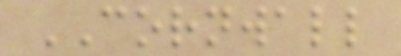CORNWALL
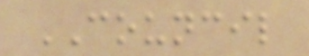COUNCIL
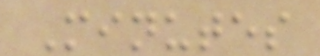Minutes
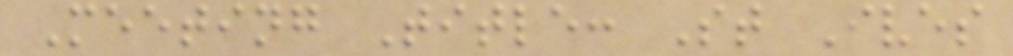Meeting Title: St Ives
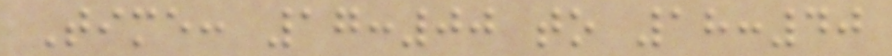Time: 17:00 to 18:40
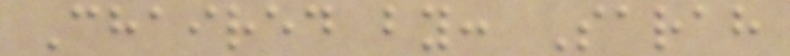Chaired by: Sarah
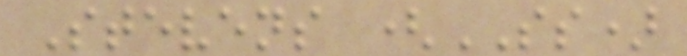Stevens (SS)
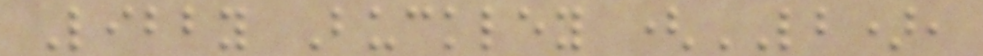Libby Buckley (LB),
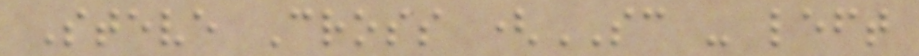Steve Cross (SC - left
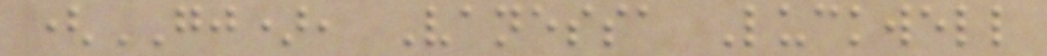(GJ), Vanessa Luckwell
